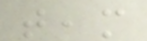team
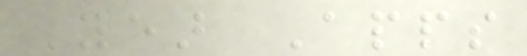Year Apps
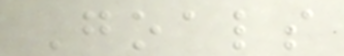Goals
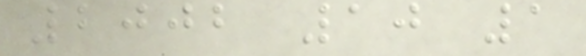2002 10 1
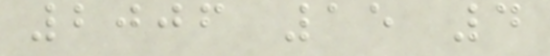2006 15 4
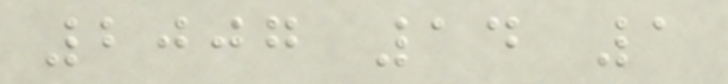2007 14 1
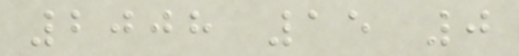2008 15 0
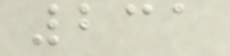231
